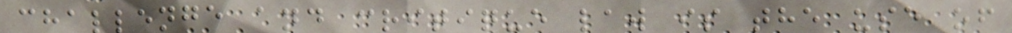challenge and critique law is the use of
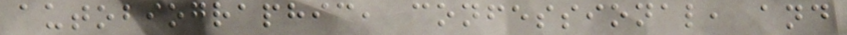autobiographic, confessional, and
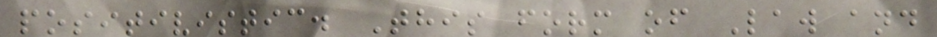positivistic. This form of Law and
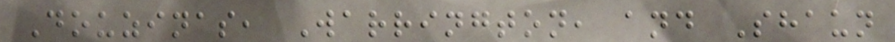Douzinas, Warrington, and Shaun
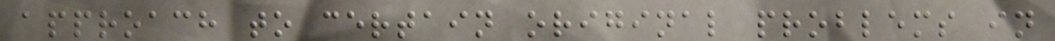approach to certain original problems in
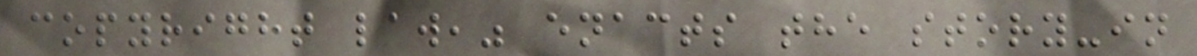copyright law," enacts the story-in
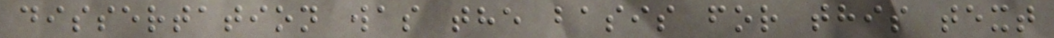dissertation was the basis for this text
